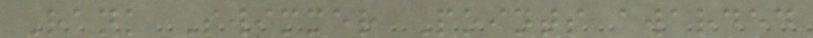Rank Swimmer Points awarded
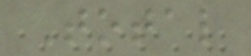Total
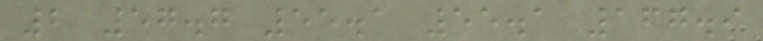2 57.7 55.1 55.1 167.9
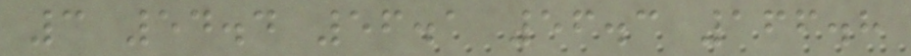3 54.4 56.1 56.3 166.8
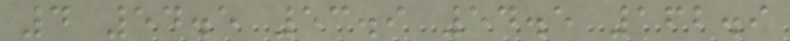4 54.5 53.9 54.5 162.9
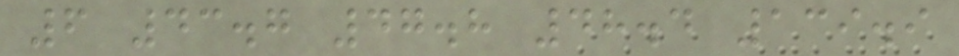6 43.7 47.8 48.4 139.9
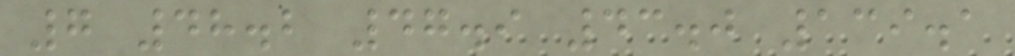7 48.2 47.9 43.0 139.1
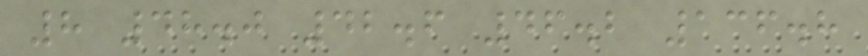8 48.0 42.6 46.2 136.8
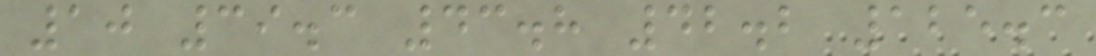10 39.3 43.8 42.2 125.3
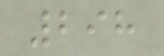298
